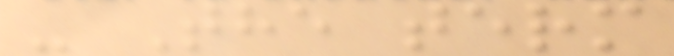- The term
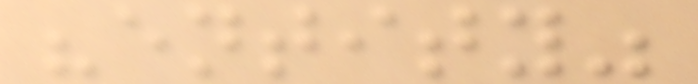"entity"
